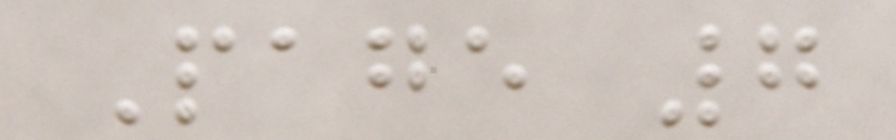Page 7
